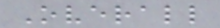Overall
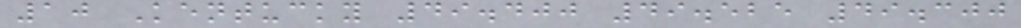10 Kentucky 49.400 49.525 49.300
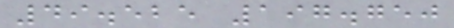49.525 197.750
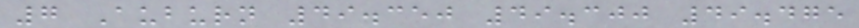7 Auburn 49.350 49.300 49.475
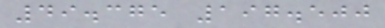49.375 197.500
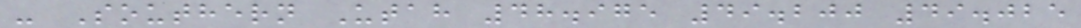- Southern Utah 48.975 49.200 49.025
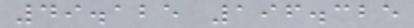49.125 196.325
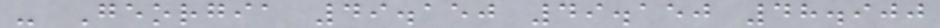- Georgia 49.150 49.150 48.900
